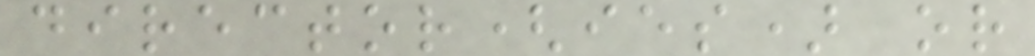director(ies) or
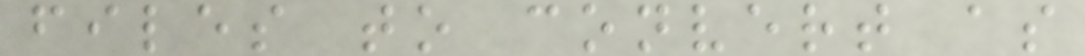files to convert as
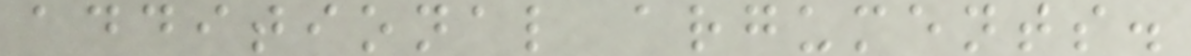additional arguments.
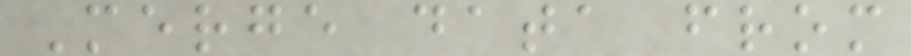Merge data from
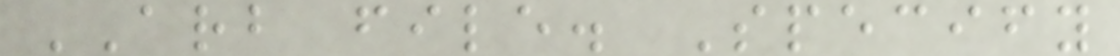ARB file. Specify
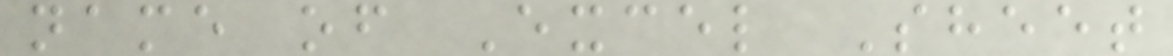name of Excel Sheet
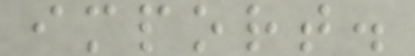import.
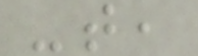-t,
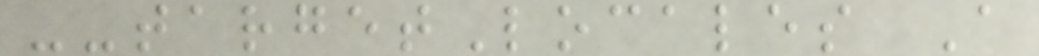--targetLocales A
